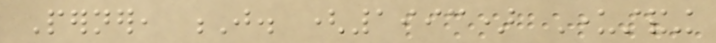Perner, J. (1993) Understanding
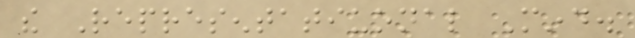the Representatiuonal Mind.
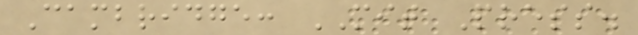Cambridge: MIT Press.
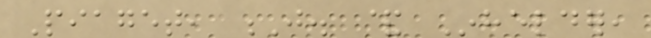Piaget, J. & Inhelder,
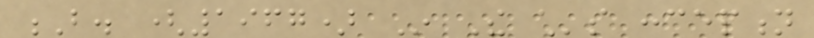B. (1967) In The child's conception
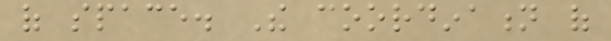of space. The coordination of
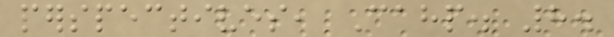perspectives, Cahp. 8.
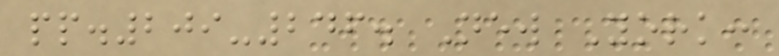pp.209-246. New York:
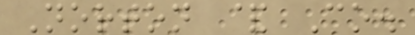Norton & Co.
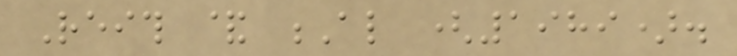Reith & Al (1989).
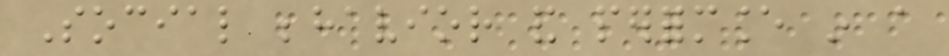Social behavior and performance in a
